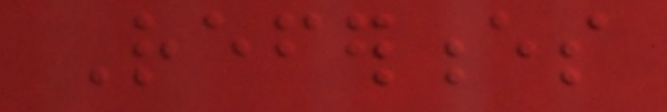References
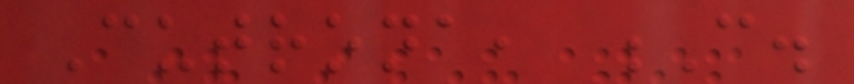Cutrona, C.
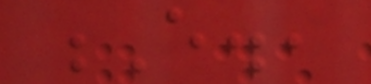E.,
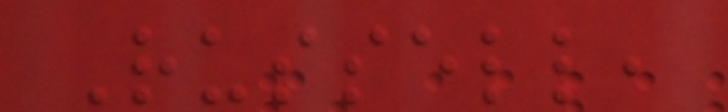Russell,
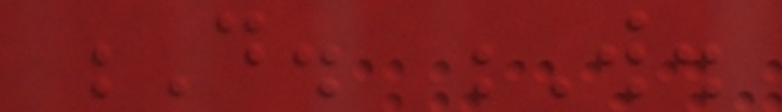D. W.
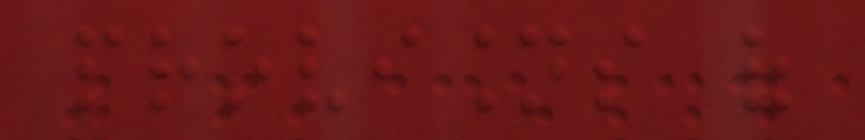provisions of
